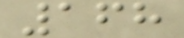168
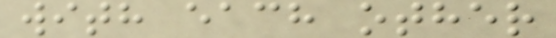with each other
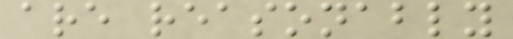are reasonably
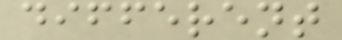different
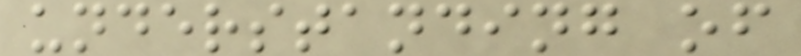understanding of
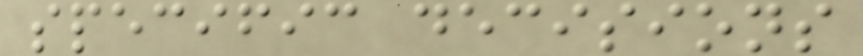specific decisions
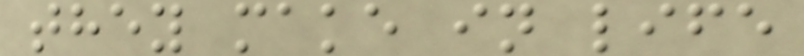they make in life
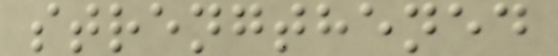strengthened
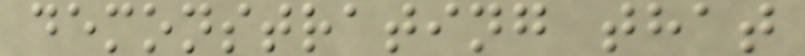demonstrating that
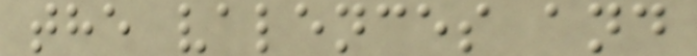the valences and
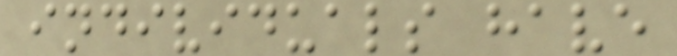individuals have
